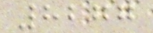8277
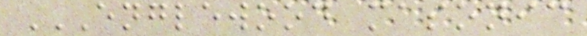ENGLEWOOD MASONIC
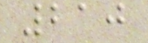210
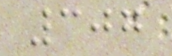307
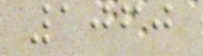1060
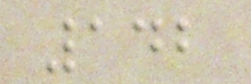142
